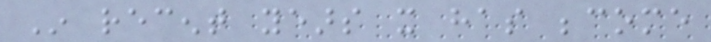In recent years it has become
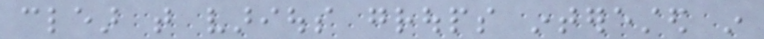clear that various groups interested in
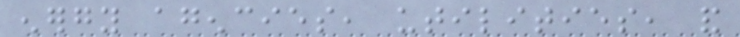energy agencies, utilities, and
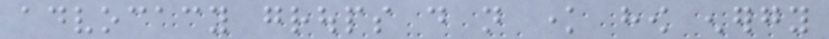advocacy groups do not know how energy
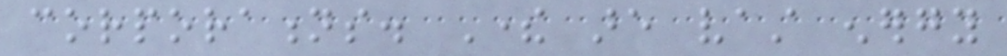corporations. There are vast energy
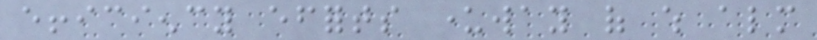efficiency efforts underway of which almost
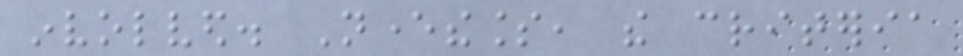involved. Nevertheless, the criteria
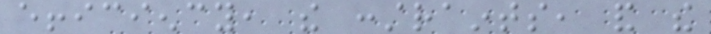efficiency, the constraints, and the
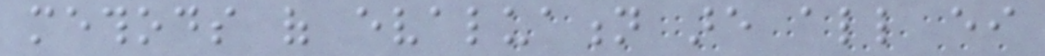methods of evaluation are all either
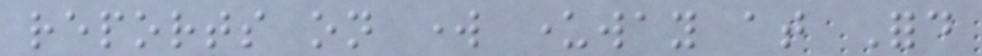reports on work underway at Ford
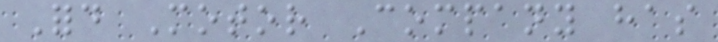Ford Motor Company has
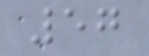57
